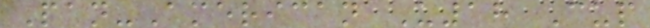Pan-American U18 Cup
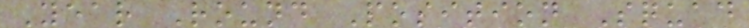Year Round Position Squad
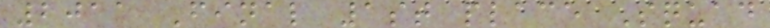2011 Final 1st place Squad
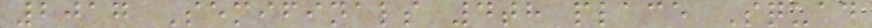2017 Semifinals 4th place Squad
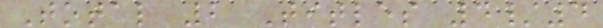Total 2 Titles 4/4
